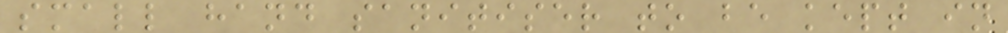small hand sanitiser to be kept in
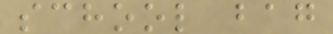school bag
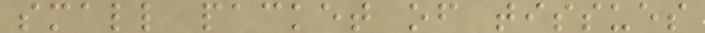small packet of tissues
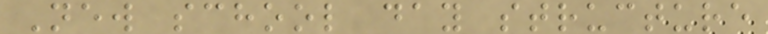New school day structure
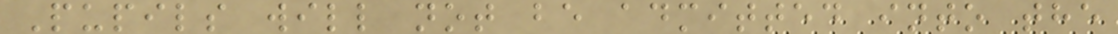Pupils will not be admitted into the
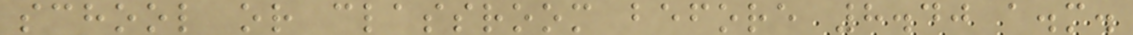school or classroom before 8.40 a.m.
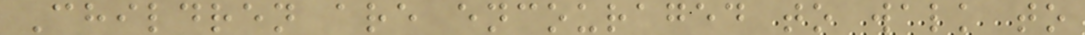Children are encouraged to walk to
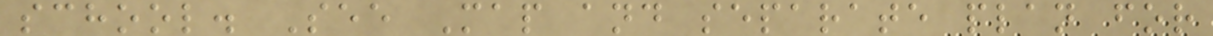school. See Map and separate plan for
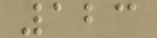123
